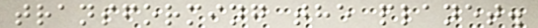transforming the planet.
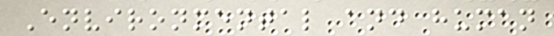Environmental and human
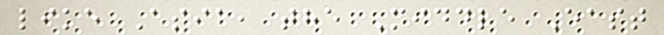like Asia, the Middle East
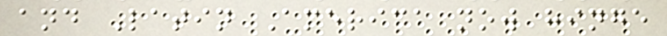and Latin America now hinge
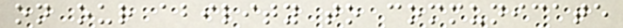on our ability to communicate
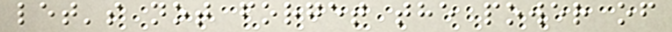let's not forget the power of
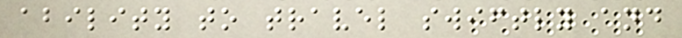ability to travel swiftly and
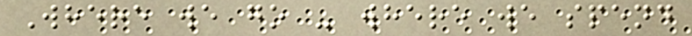Where we go - where we spend
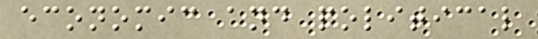economic and political
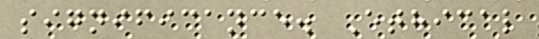significance. Ethical
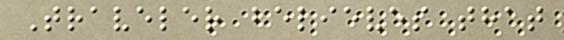Traveler believes that
